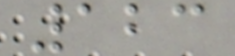123
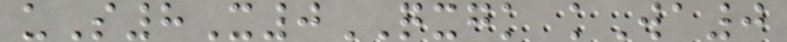uS8X0QXGK kWa0
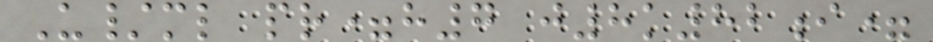U/ml pr=h7 j8k82i=
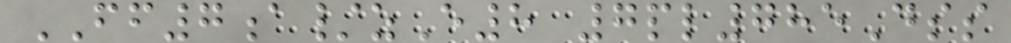FF7a/zE8 7pl785Dss
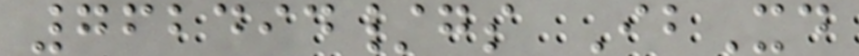762494/gs IbXd
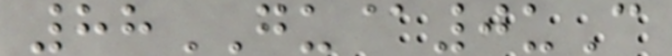88GU@0uC
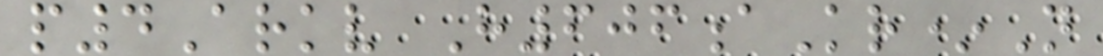p4Arkv H606aKr*N
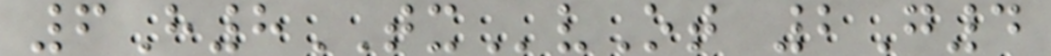6H8TXvOt 2G4
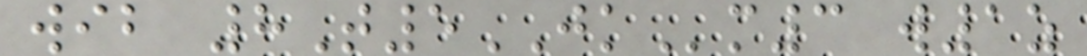wib 8T5JKm3 w1z
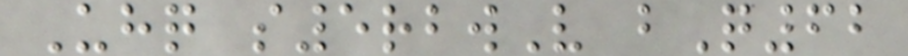Uhq s5rbwV bQ62
